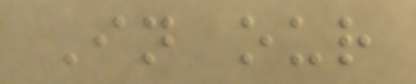In our
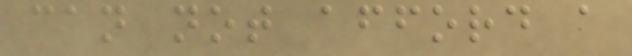can not afford a
